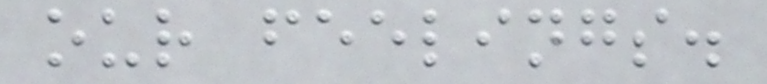our feelings.
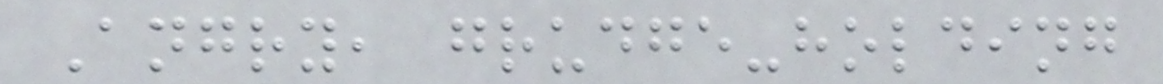Angry, grudge-holding
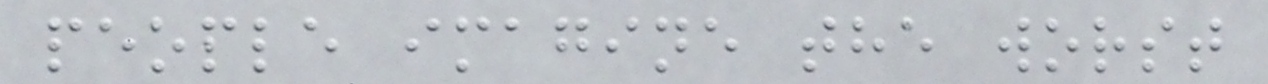people imagine the worst
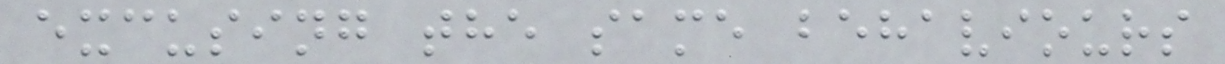excusing the same behaviours
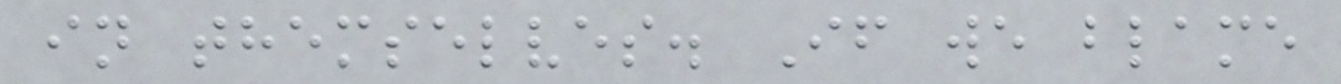in themselves. If we blame
